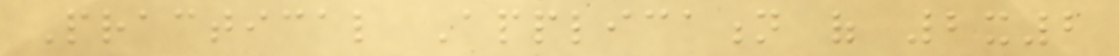Practical Application of 2x2
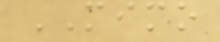MIMO
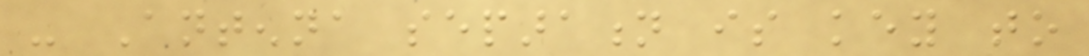- Antenna separation is key to
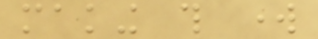making this work
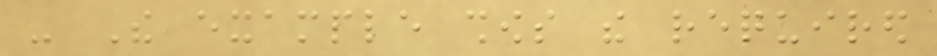- The example shows the required
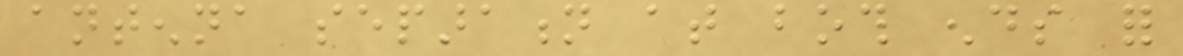antenna separation at both ends for
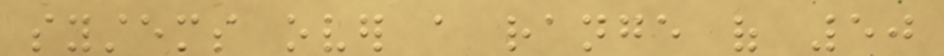systems over a range of 50
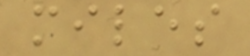miles
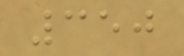350
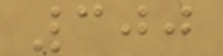300
